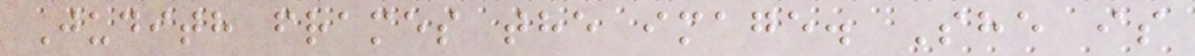Judith frames the image. She is
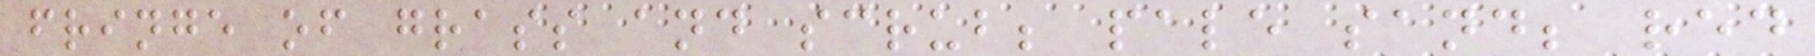fringe of grass and scrub; pale sand; red
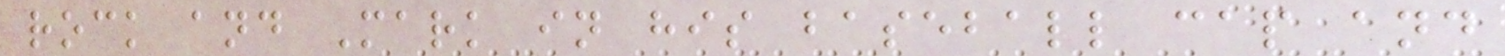rock and Mark in his baseball cap and
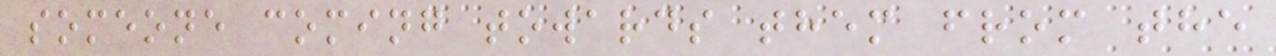someone coming towards them from the
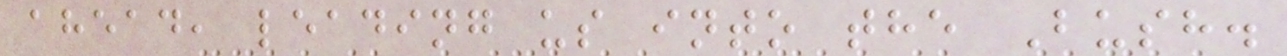ahead, leading us into the Bush.
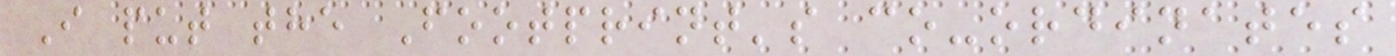I put the Footprint's co-ordinates
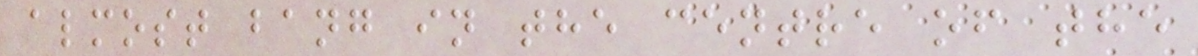almost bang in the centre of the
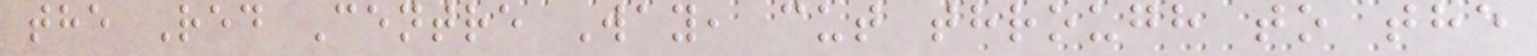the Red Centre Way, cut through to the
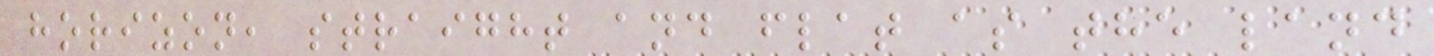horizon, straight and flat as the land
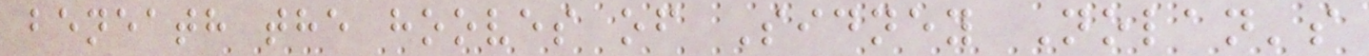beneath the hooves of Sidney Nolan's
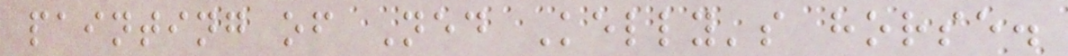painting of Ned Kelly's horse.
